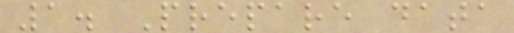1. Prepare data
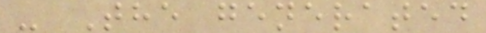- The generated
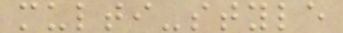multi-style
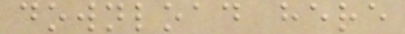download here
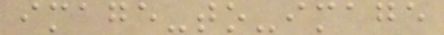image-to-image
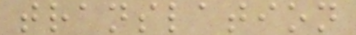translation
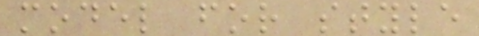model for style
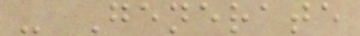- Generate
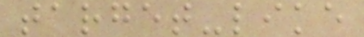target-like
